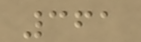361
